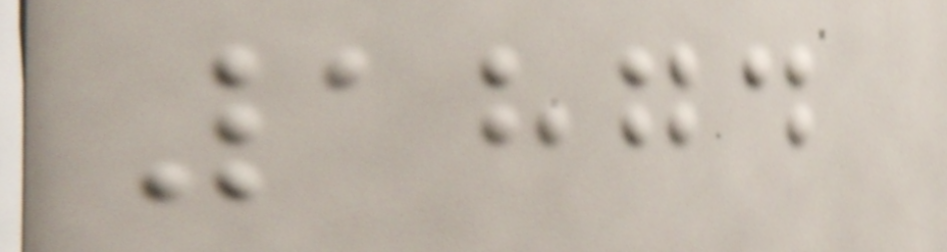1874
